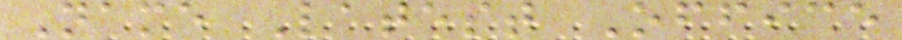Name Latest Office
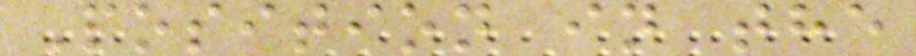Position in the
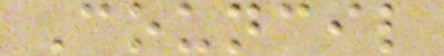Council
